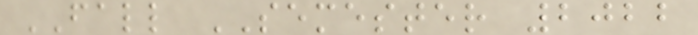FALL SEMESTER 2022
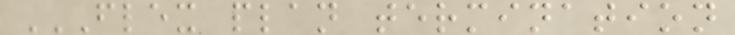FLEX PLAN TERMINATION
